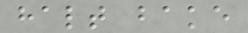halt bake
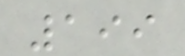199
